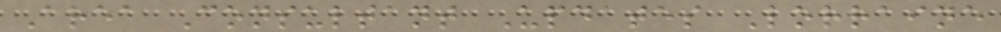Area Consultant Updates Lorraine
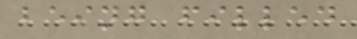being filled
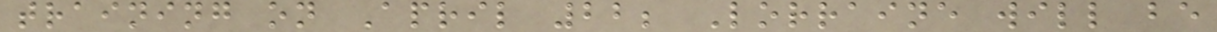training on April 22; Lorraine will be
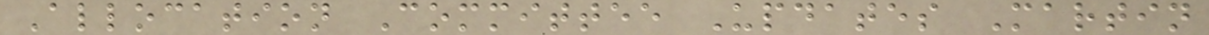Allocation Committee Updates Martin
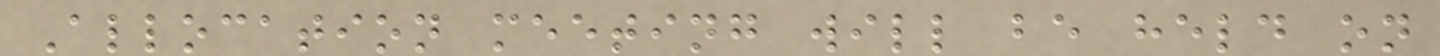Allocation meeting will be held on
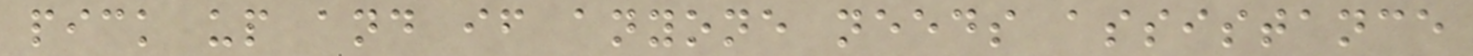pick up and if anyone needs assistance
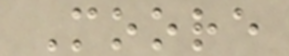Moore
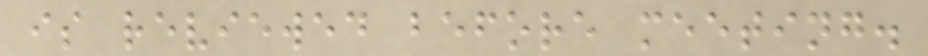is reviewed before meeting.
